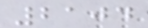2104
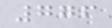776
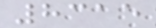8315
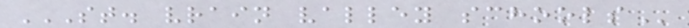ST. VRAIN VALLEY SCHOOLS
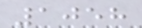1058
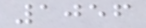1056
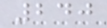240
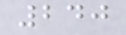240
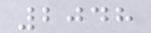2048
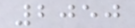2050
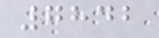7842
